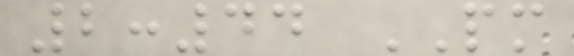2:44 PM
